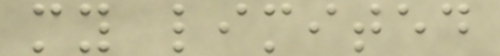my limited
